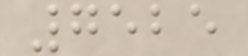7525
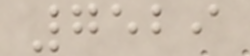7529
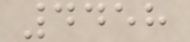4458
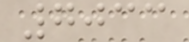7033
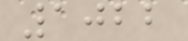1022
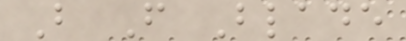B F Blade
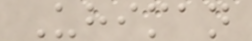Uhiman
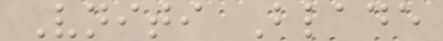Vniti Blade
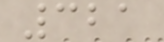321
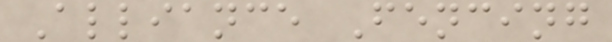Alliance Fencing
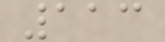113
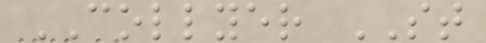COLLYER ST
